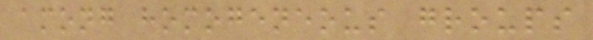among homogeneous groups
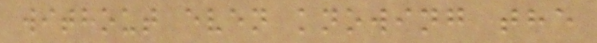without even knowing the
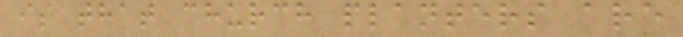is that church planters are
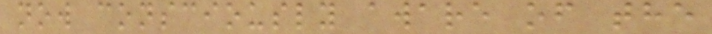now consciously aware of the
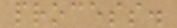process.
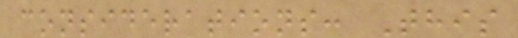considerations: This
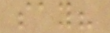say?
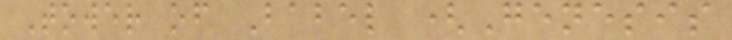Tower of Babel (Genesis
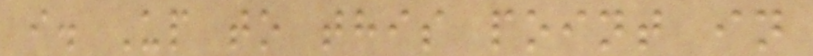i. Up to this point in
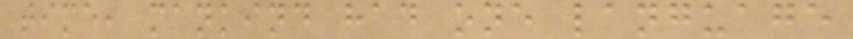time, mankind had one language
